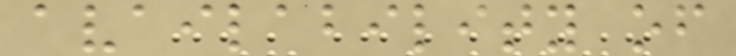availability of
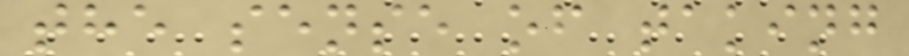the sense of taking
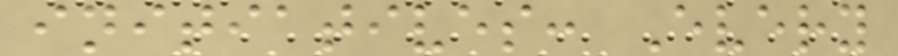initiatives: Every
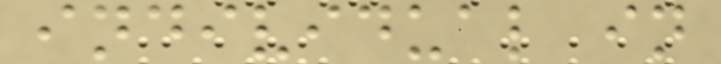individual in
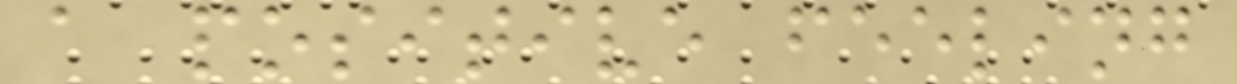a positive feeling
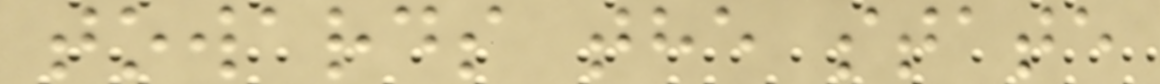towards the state
